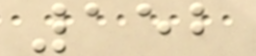152
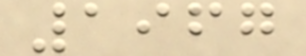1967
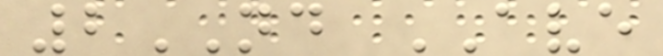2ND AVE
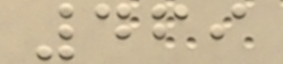469
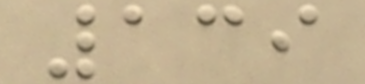139
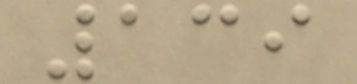139
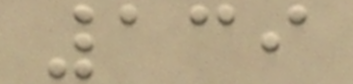139
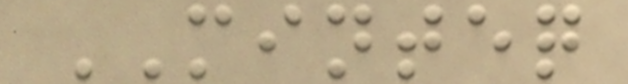MINTEQ
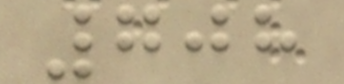708
